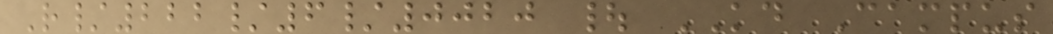R/222/6/0020 | KD Campus
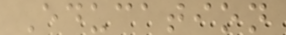Education
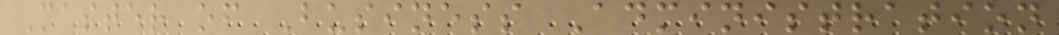Master of Business Administration
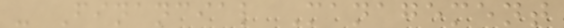- Financial Management
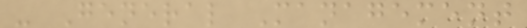- General Management
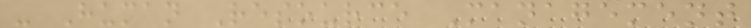- Human Resource Management
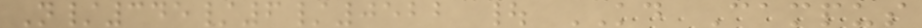N/345/6/0522 | KD Campus
